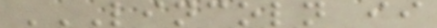LINCOLN II
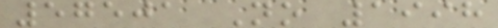57501 No 1998
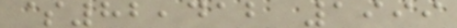$82,412 1999
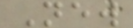New
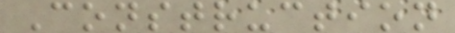Construction
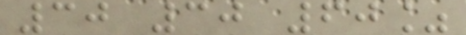30 30 60%
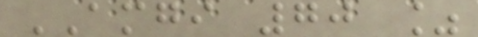AMGI 70 %
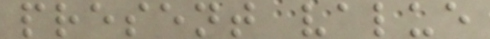present value
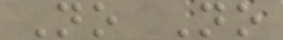No No
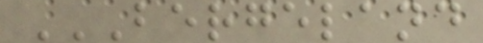BERGELAND
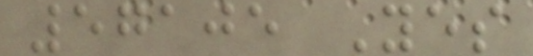57105 Yes
